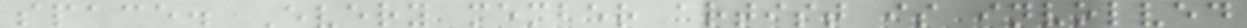space. Every member artist is involved
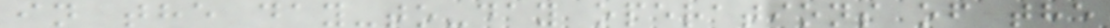in the day-to-day operations of the
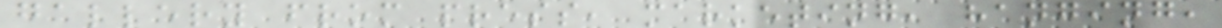gallery from press, marketing, hanging,
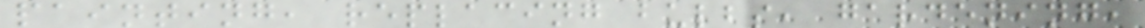painting, replacing bulbs, gardening,
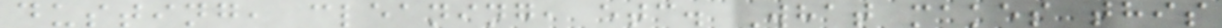dusting, cleaning, etc. What makes this
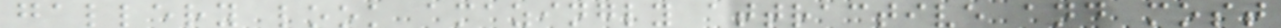gallery look amazingly attractive and most
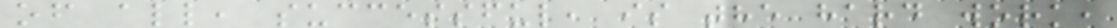of all, successful, is the hard work,
